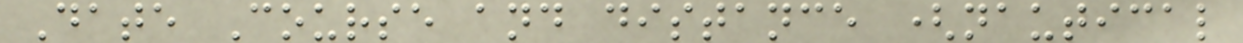Date Course and distance (nautical
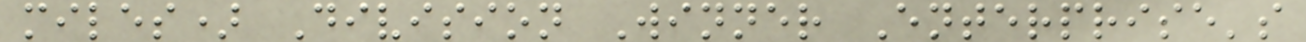miles) Division Winner Enterprise's
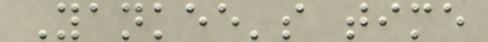Yankee's time
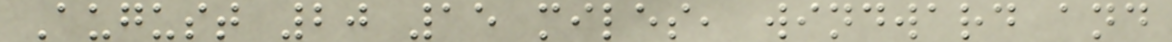August 20 15 miles, windward and
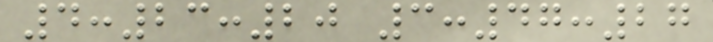4:23:20 3:47:27
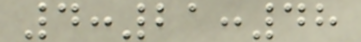4:21:48
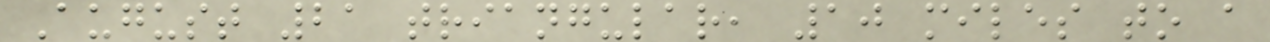August 21 triangular, 10 miles to a
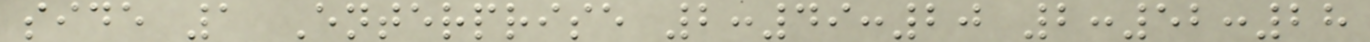side 1 Enterprise 2:49:20 2:52:28
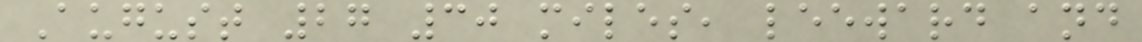August 27 30 miles, leeward and
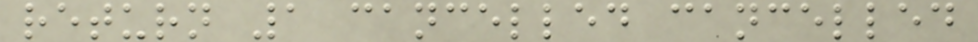return 1 cancelled cancelled
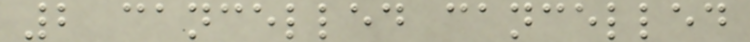2 cancelled cancelled
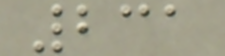231
